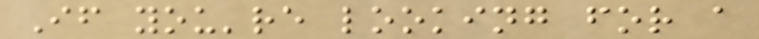If you're looking for a
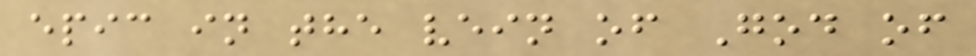epic in the vein of God of
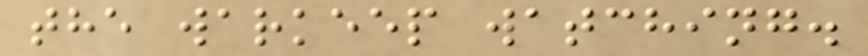the warkeep watching.
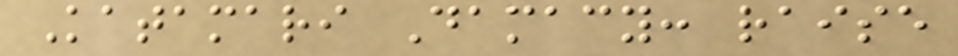Katamari Damacy: raise
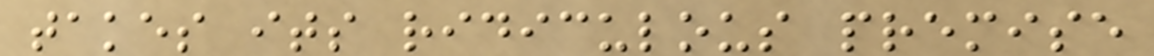takes its ridiculous premise
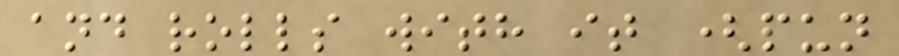and rolls with it (pun
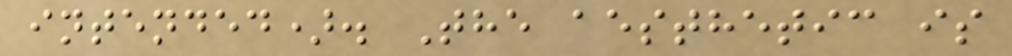intended). The aesthetic is
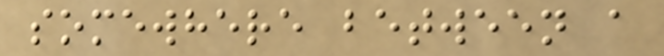somewhere between a
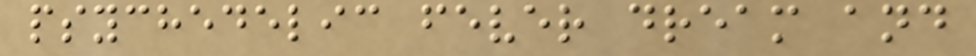psychedelic fever dream and
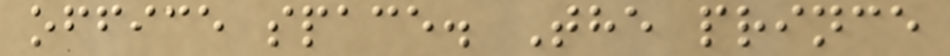office space. The prince
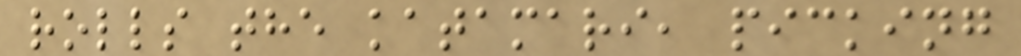rolls the katamari, picking
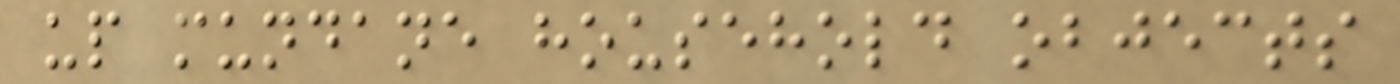up mundane household objects
